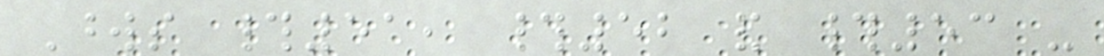Words #51, #52 and #53 -
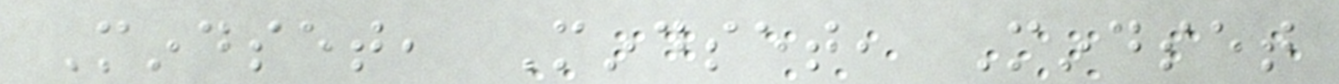Mindset, Mindset, Mindset
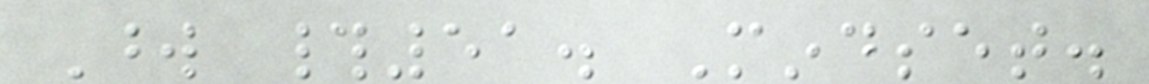Word #51. Mindset.
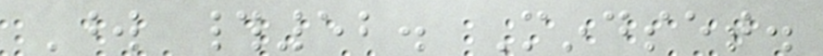Word #52. Mindset.
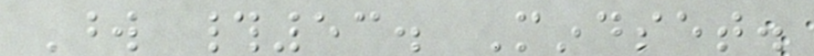Word #53. Mindset.
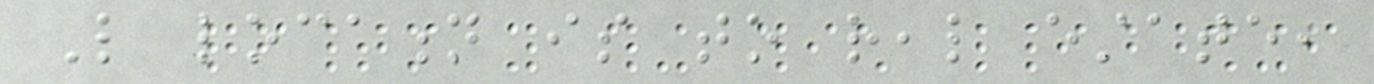Like location is to real estate,
